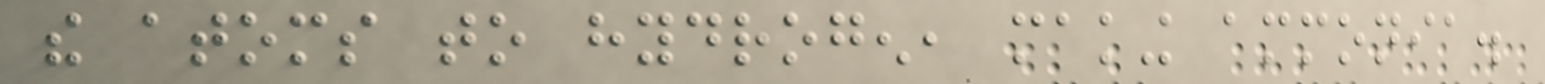the atoms to hydrogen, making ammonia.
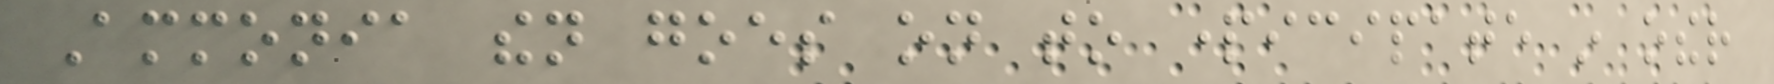Ammonia then goes on to participate in other
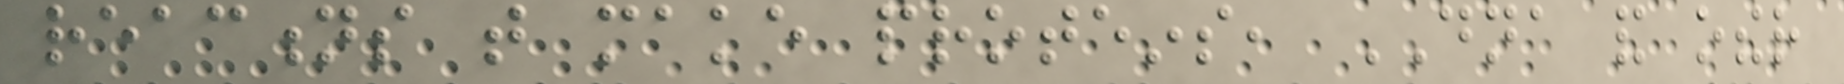reactions that make proteins, DNA and other
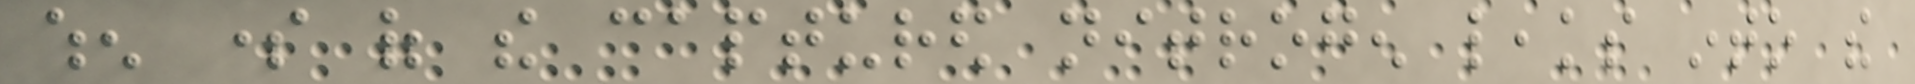when some of the captured nitrogen leaks into the
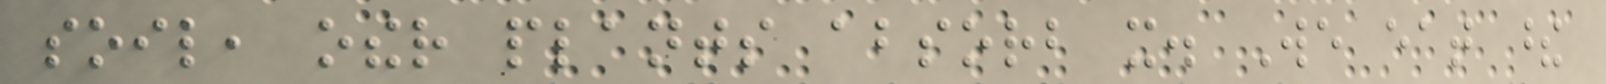soil, other plants absorb it. We eat these
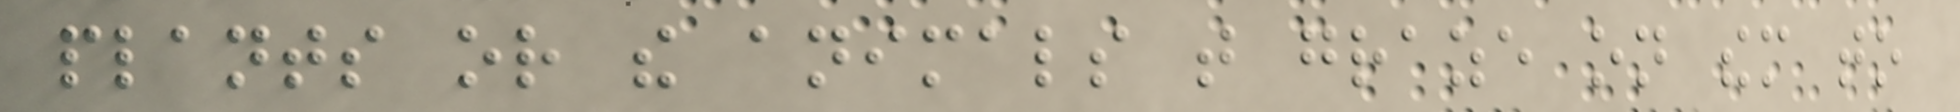plants or the animals that graze on them to
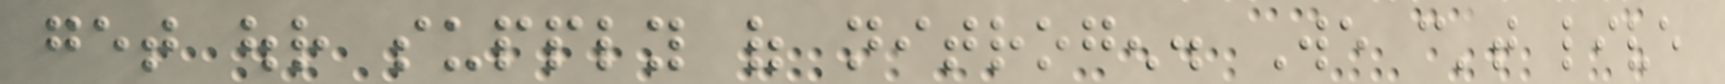get our supply of nitrogen. We can't live
